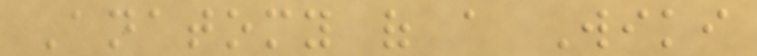Anatomy of a Wiki
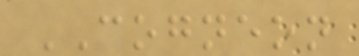COGNEON
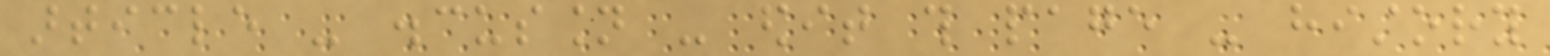article - discussion - edit this page - history
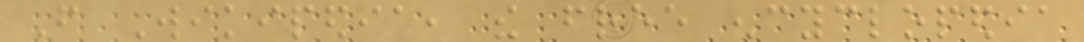From Wikipedia, the free encyclopedia
